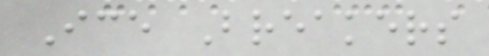Ice Breakers
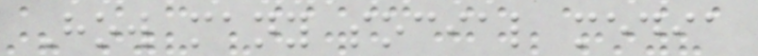How many social media
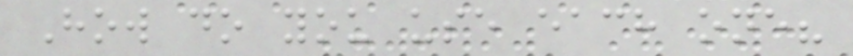How do you use each one?
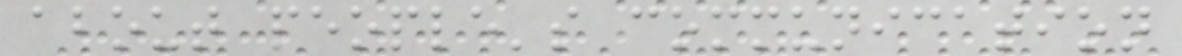about people's communication
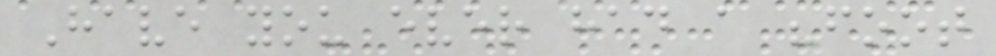Have you ever had a "foot
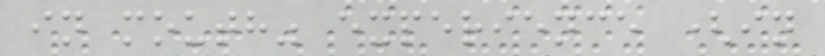in mouth" experience (in
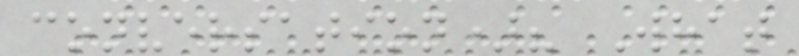conversation)? What
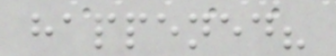happened?
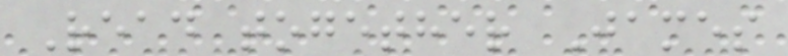Read together James
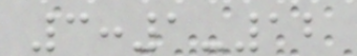3:1-12
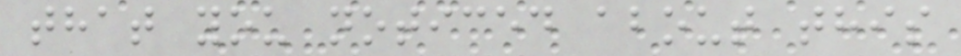that you noticed about this
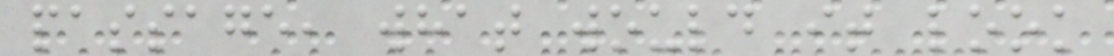passage, what would it look
